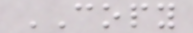COPY
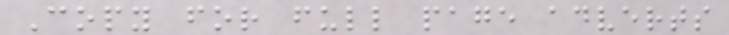Copy for full page adverts
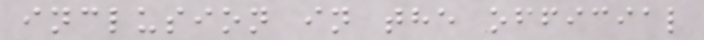inclusion in the official
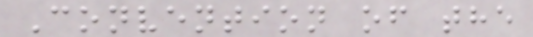Convention of the
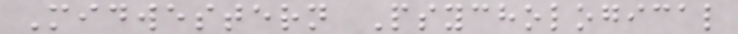Midwestern Psychological
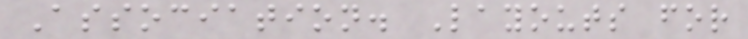Association. Layouts for
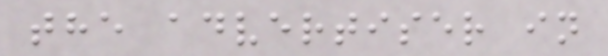the advertiser in
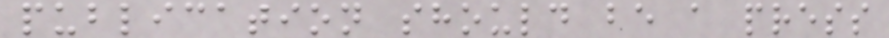publication should be a press
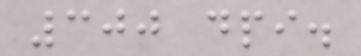300 dpi.
